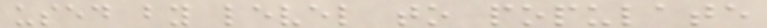used by level to populate
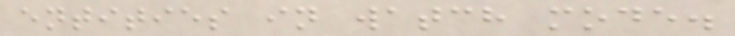entities in watch mode.
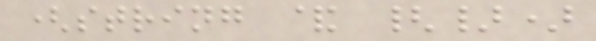(string & {})
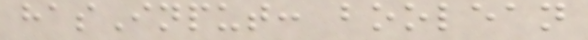hasInput: boolean
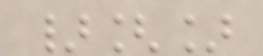}[]
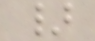}
